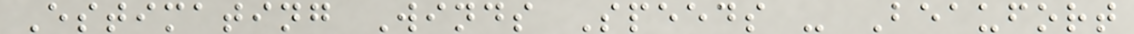Estimating Winds Speeds - Beaufort
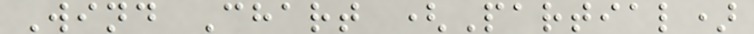Wind Chart (Partial)
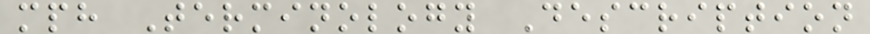mph Terminology Description
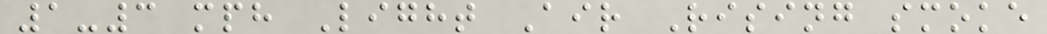1-3 mph Light Air Rising smoke
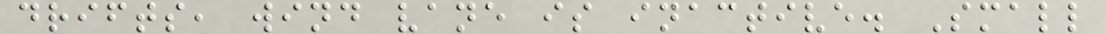drifts, wind vane is inactive. Small
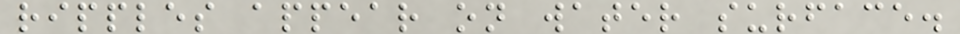ripples appear on water surface.
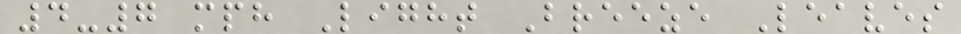4-7 mph Light Breeze Leaves
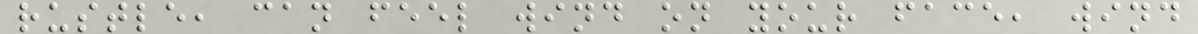rustle, can feel wind on your face, wind
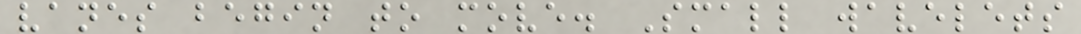vanes begin to move. Small wavelets
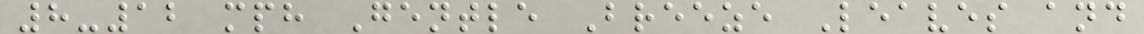8-12 mph Gentle Breeze Leaves and
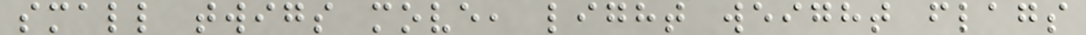small twigs move, light weight flags
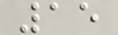15
